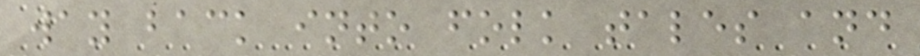way back into folk tales and
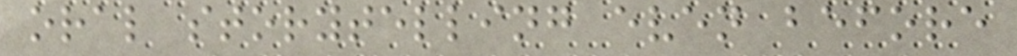oral storytelling even before
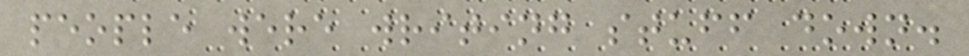people were writing stuff down.
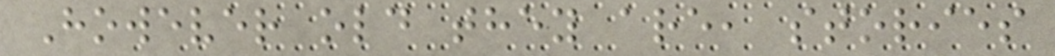However old they are, stories
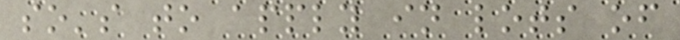so's to apply in lots of
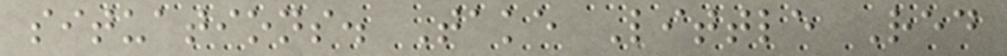situations. Take Little Red
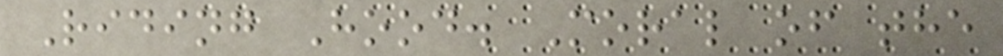Riding Hood. Moral of the
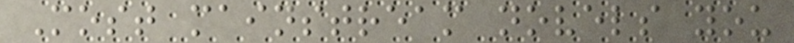Most mainstream novels you
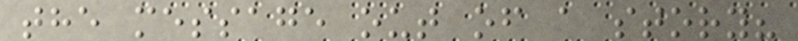the message out of a story?
